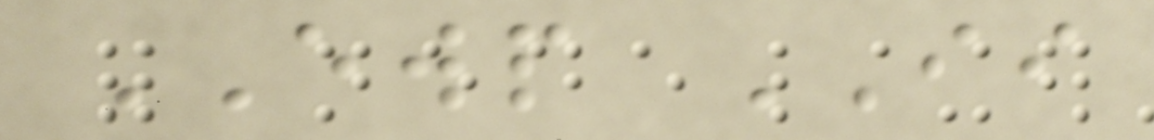EWP II
